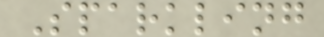Sparkling
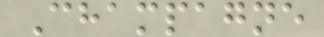Champagne
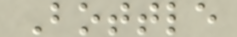Bottle
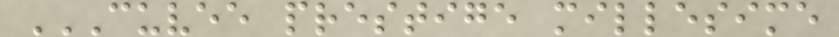CUVEE PRESTIGE MILLESIME
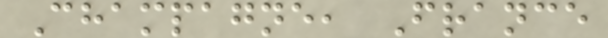Champagne, France
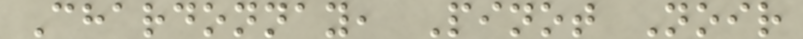Chardonnay, Pinot Noir
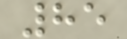85
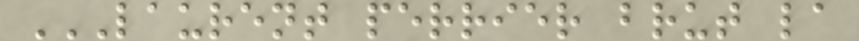LAURENT PERRIER BRUT LA
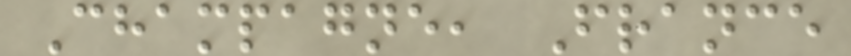Champagne, France
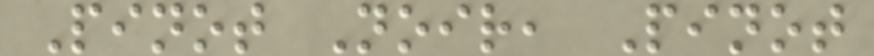Pinot Noir, Pinot
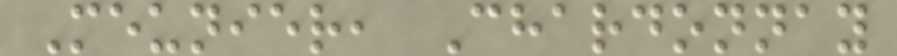Meunier, Chardonnay
